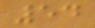54
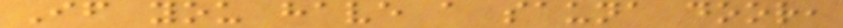If you have a sauna door,
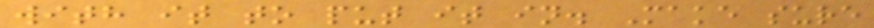with it to put it in. Make sure
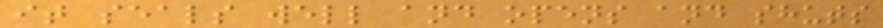it seals well and opens and shuts
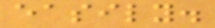easily.
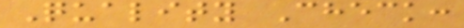Quality Check:
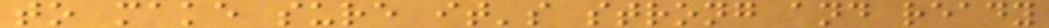to make sure it's strong and ready
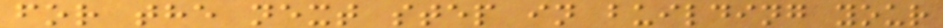for the next step in building your
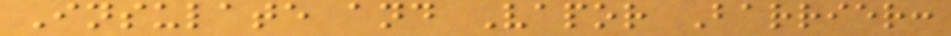Insulate and Vapor Barrier:
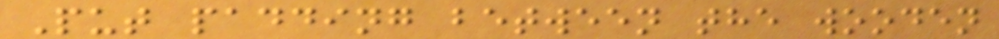Put padding between the wooden
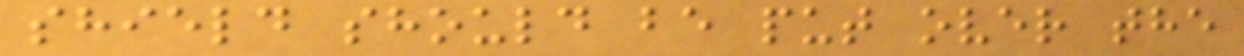shield should be put over the
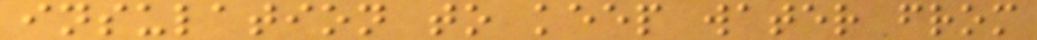insulation to keep water from
